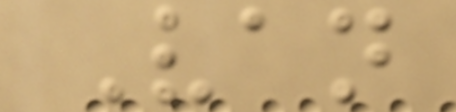Van
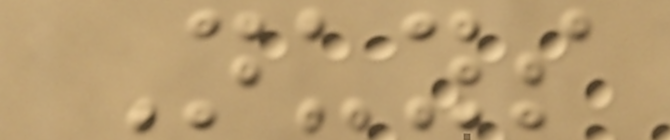Nuys
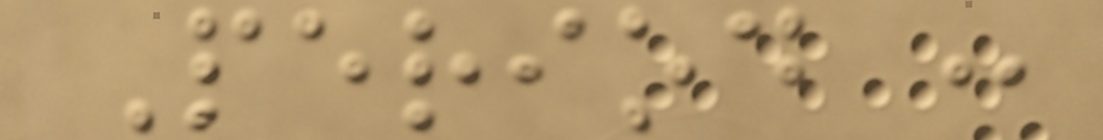Period :
